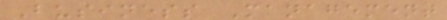Business Management
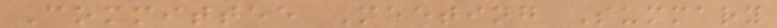Committee Meeting Summary
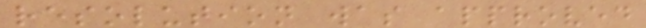resolution was approved
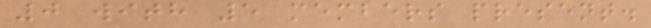0 with 5 members present.
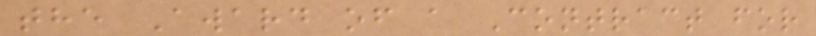the Award of a Contract for
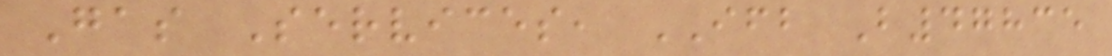Gas Services, IFB B47835
